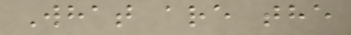What are the
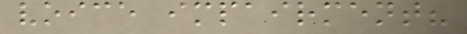voice impairment?
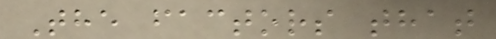The factors that
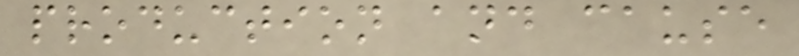production and cause
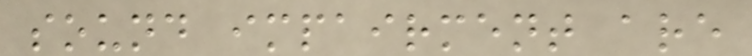sound impairment are
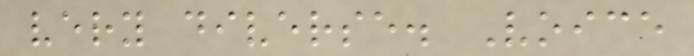very diverse. Voice
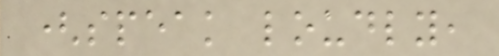(speak loudly,
